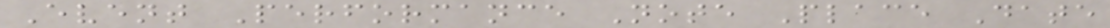Event Performance Note Place Date
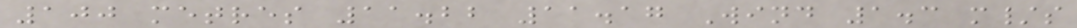100 metres 11.22 11.17 Wind 1.3 m/s
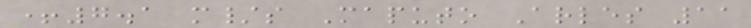+7.1 m/s Maputo Arles 11
